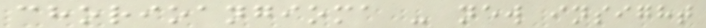chorioangioma - new insight
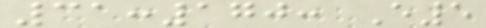31:170: E5
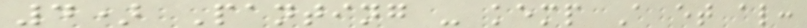4) Panting - kemp A et al:
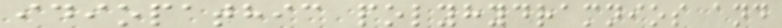idiopathic polyhydramnios and
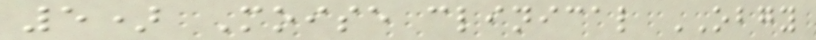5) Moise clinical OBGY
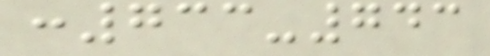:733-743
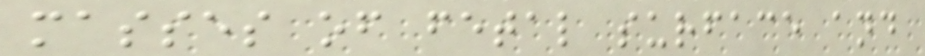masses of fetal surface and
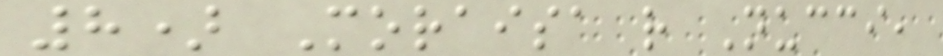8) Moraisa r Nucci,
